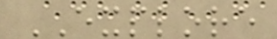EXPLORE
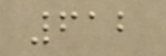612
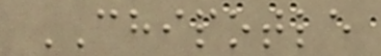CHIPOTLE
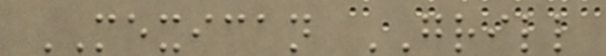MEXICAN GRILL
